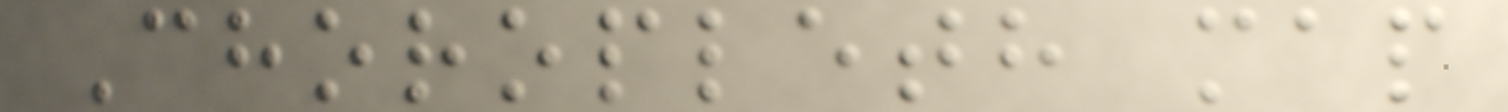Choropleth map
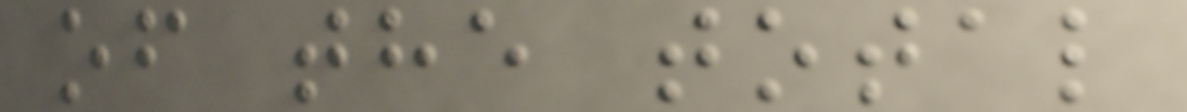of the total
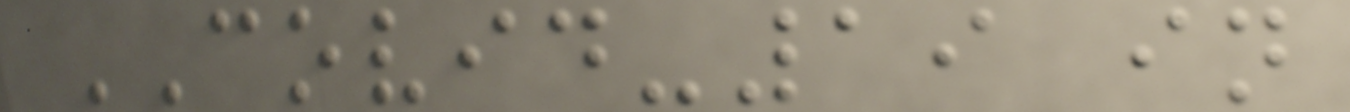COVID-19 in
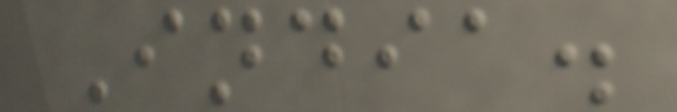India.
